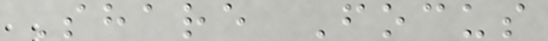Share Focus
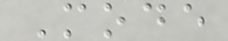Mode
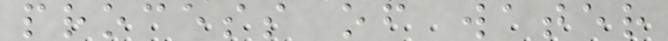process of water
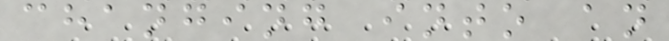changing into an
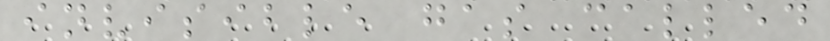invisible gas called
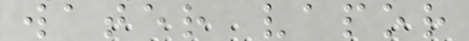water vapor
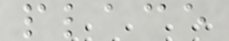place
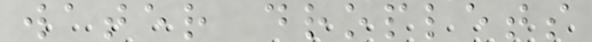water droplets
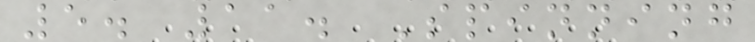5. 11. Spinning
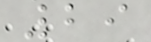29
